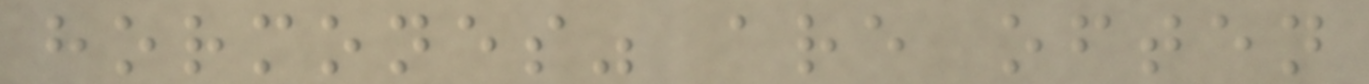hormones" are often
